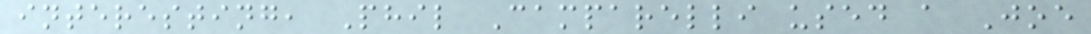interesting, Phil Camparelli used a Joe
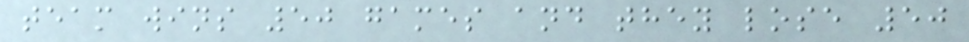team wins 50 games and they lose 50
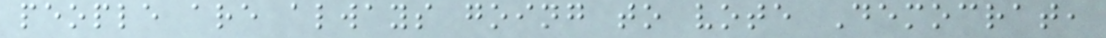people are always going to vote Democrat,
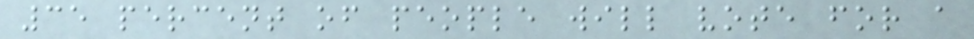35 percent of people will vote for a
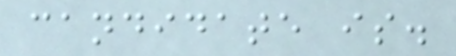candidate is.
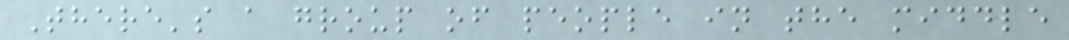There's a group of people in the middle
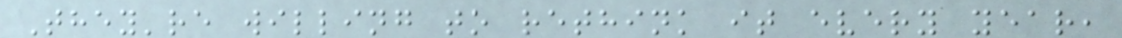They're willing to rethink it every year,
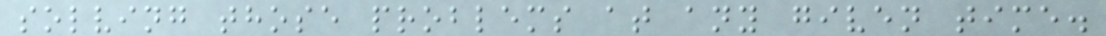solving those problems at any given time.
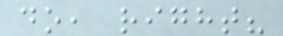do, right?
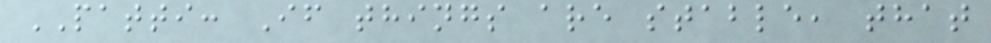PATTI: If things are stable, that
